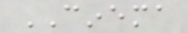CINEMA
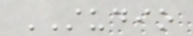STUDIO
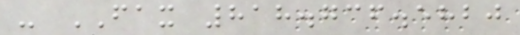- FAX 818.736.5820
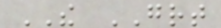THE GREAT
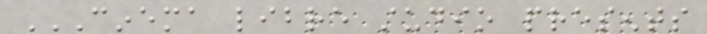CINEMA LIBRE STUDIO PRESENTS
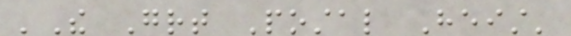'The Great Postal Heist'
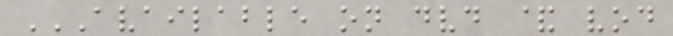AVAILABLE ON DVD & VOD
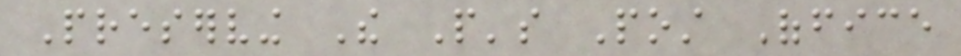Preserving The People's Post Office
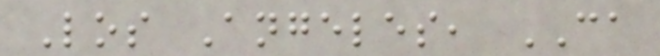Los Angeles, CA
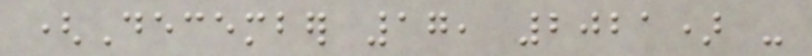(December 17, 2021) -
